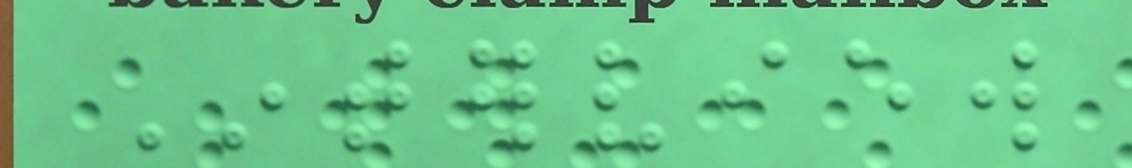Interview
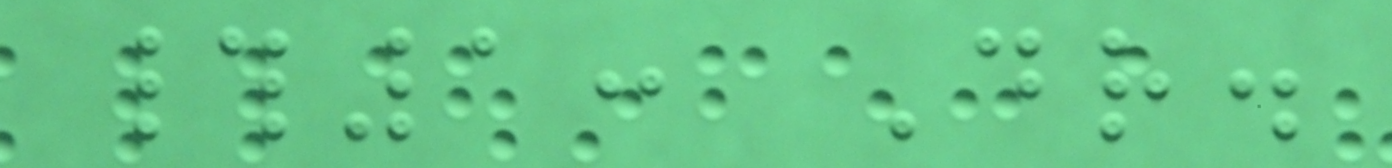#1: Dr.
